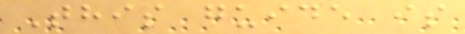This guide is
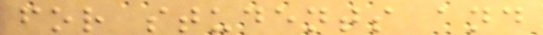for students and
